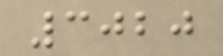3020
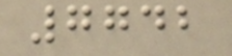7742
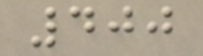400
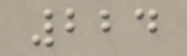224
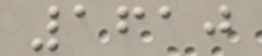1610
